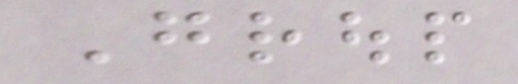Group
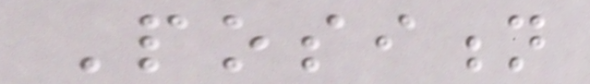Position
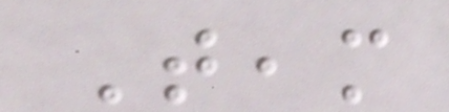Team
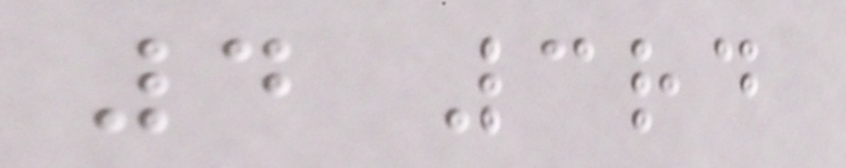4 3rd
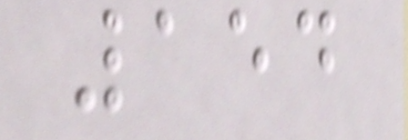154
